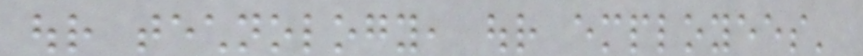our technology, our employees'
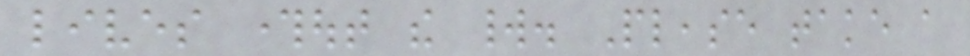lives throughout the world. Please take a
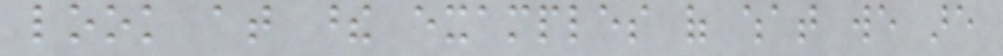look at these examples of what we are
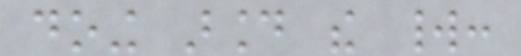doing around the world:
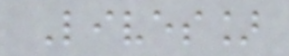Lives]
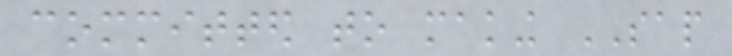committed to making SAP
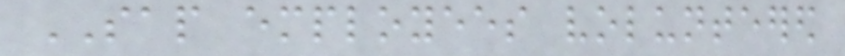SAP employees volunteered
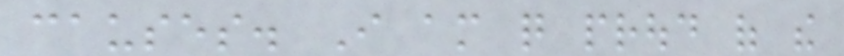causes. I am quite proud of the
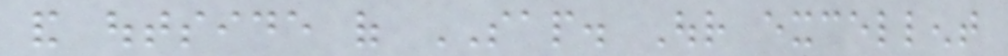and outside of SAP. Our excellent
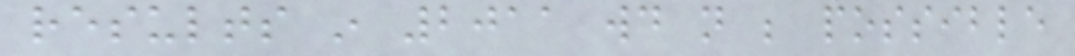results in 2011 would not be possible
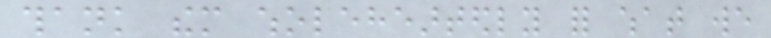thank them wholeheartedly for what we
